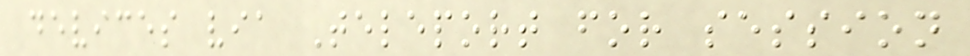devices via Teleport for session
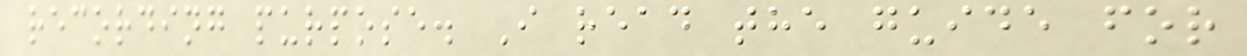recording purpose. I read the guide for
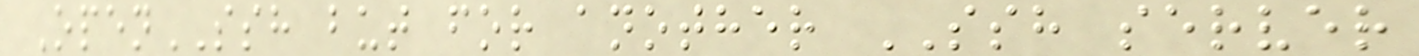OpenSSH but for another SSH server
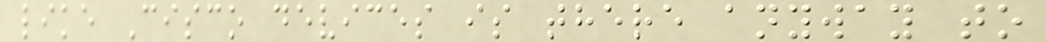like Cisco devices is there anyway to
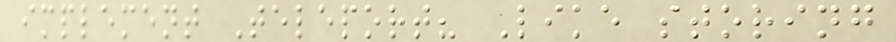implement Teleport? Like storing
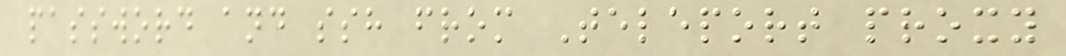password and ssh from Teleport proxy
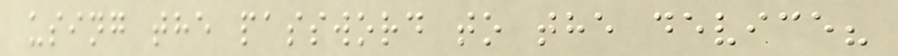using the password to the device?
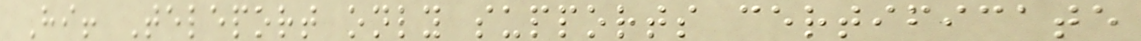Hi! Teleport only supports certificate
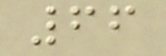66
